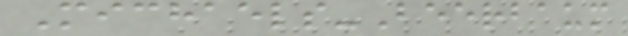Michaels-Beerbaum
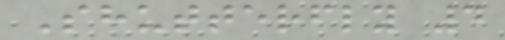Shutterfly 4
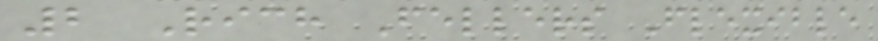2 Rich Fellers Flexible
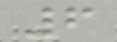6
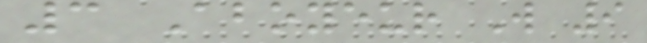3 Aboyeur W 9
